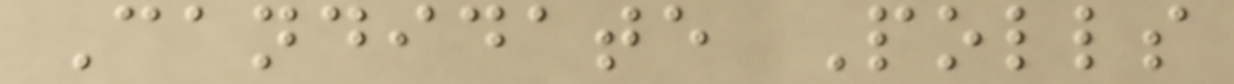Candidate Polls
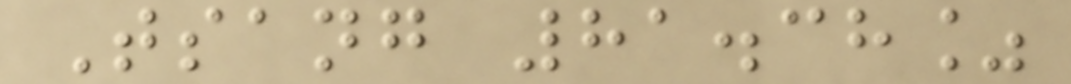Tsang 81.38%
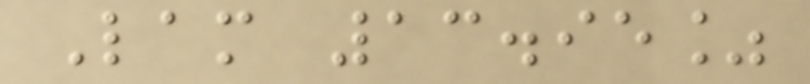Lam 13.95%
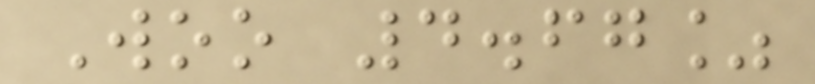Woo 4.67%
